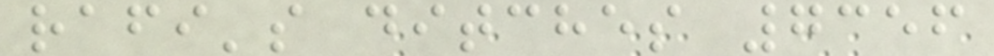rafi's ditches 7356
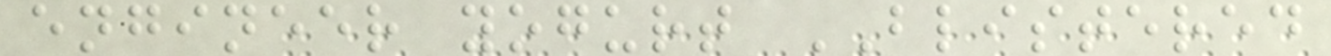engineer yogurt BLISTERED
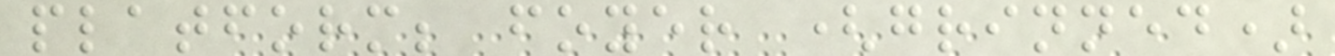platform; foyer (grinned)
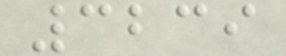3239
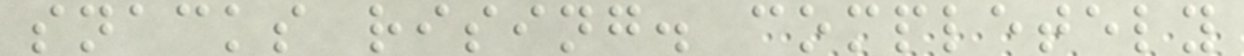snacks rising. completely
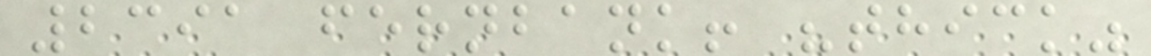2391 fernbank! "thick"
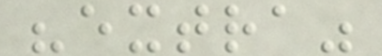"extra"
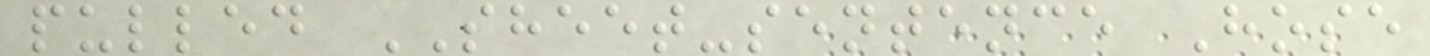pulled SHEET-sentence Hose
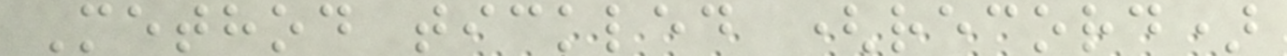Method tickled (record)
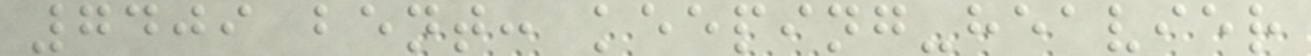7409 bent: keeping-heavier
